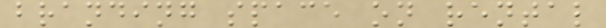branding space on rental
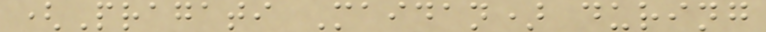(Pragati Maidan) during
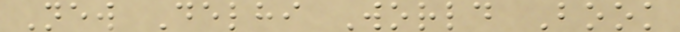New Delhi World Book
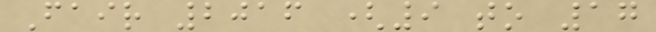Fair 2016 (9 to 17
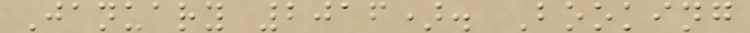January 2016). Booking
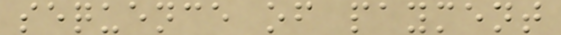sequence of payment
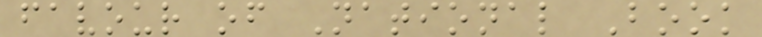favour of National Book
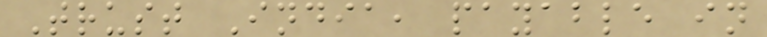Trust India, payable in
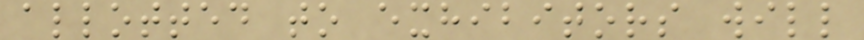allotted to exhibitors will
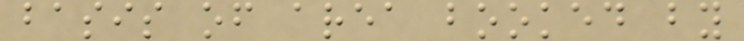basis of area booked by
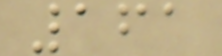161
